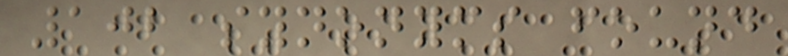102 synonyms found
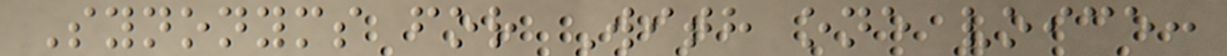Synonyms for With one voice:
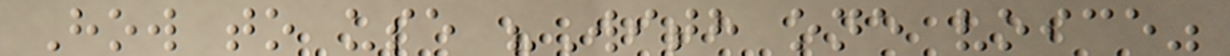How to use "With one voice"
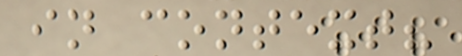in context?
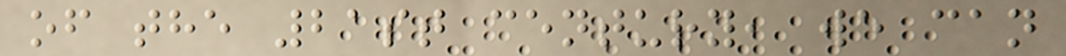of the 21st century, we can
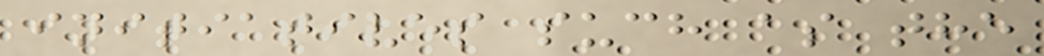initiatives such as the
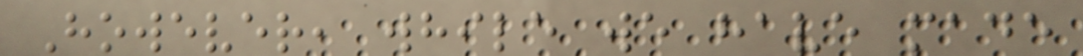However, while we have made
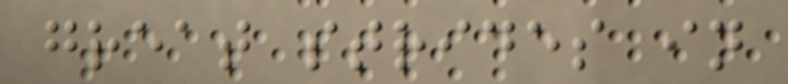great strides in
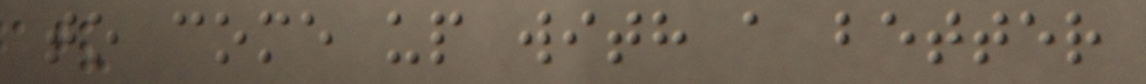to come up with a better
